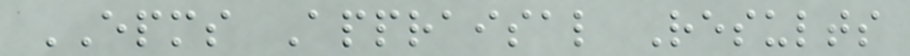EPMS Appraisal Results
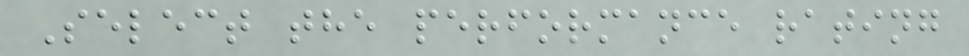Select the performance rating
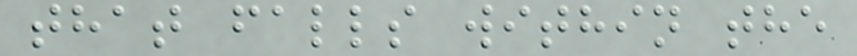that falls within the
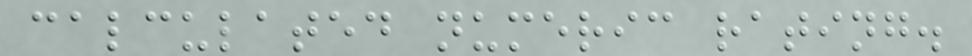calculated numeric rating.
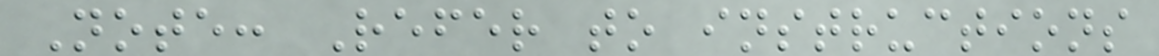Note: Refer to instructions
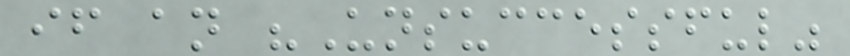if an "Unsuccessful"
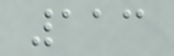113
